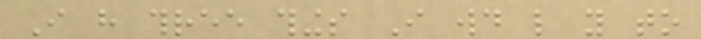I have three things I would like you to
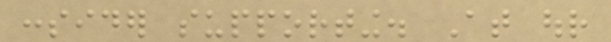consider supporting. At our
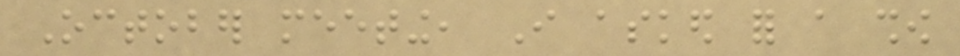October meeting, I asked for a show
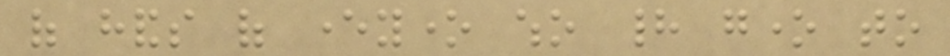of hands of everyone who had gone to
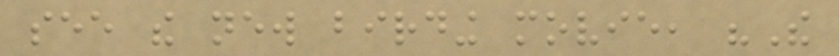see the new birding movie, "The
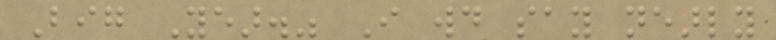Big Year." I would say nearly
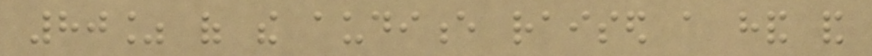80% of the audience raised a hand and
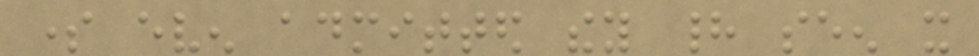some even admitted they had seen it
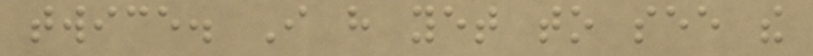twice. I have yet to see the
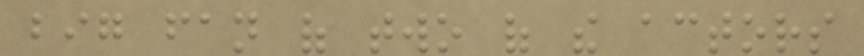big fan of two of the actors
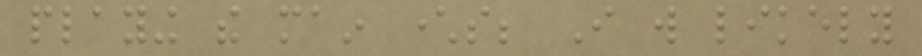playing the main characters; I will likely
